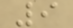9
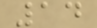14
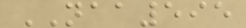NAA595
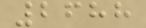2688
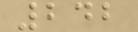242
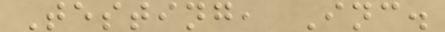Testing, Inc.
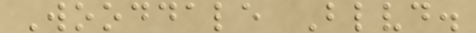Wooddale Blvd.
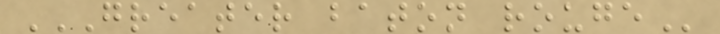GREATER BATON ROUGE
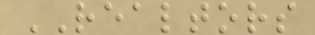REALTORS
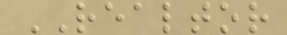REALTOR
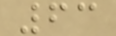63
